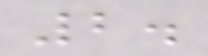2.
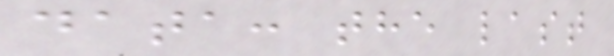data: the last
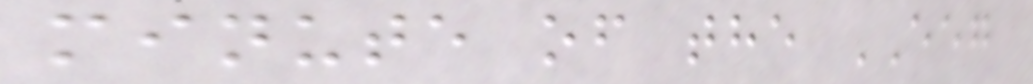minute of the EEG
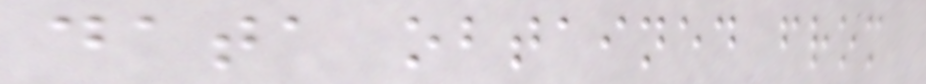data obtained from
